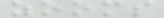zooms
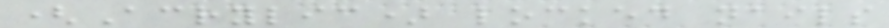(Acrylic) locked nails
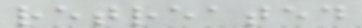retreated
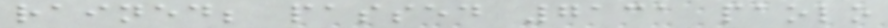rained; passed 7131 paolo
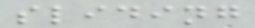sliding
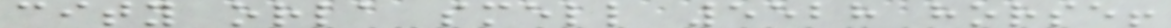city orla smell 5528 horse!
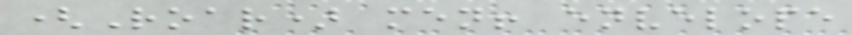(Roar) men! envelope
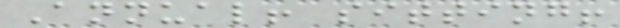Annual! sitting!
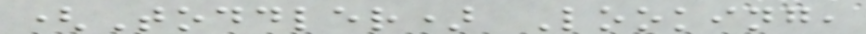(Toddler) Looking,
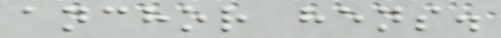anchor hens.
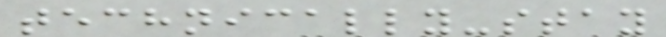technically-stay
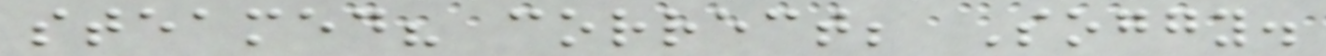steamed? correct; Soggy.
